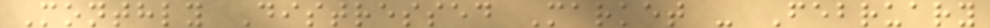Monthly Distressed Market - February
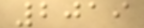2019
